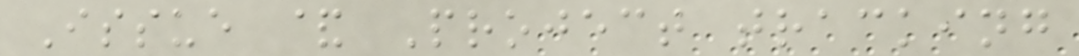Issue & Project tracking
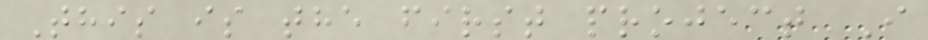This is the first project I
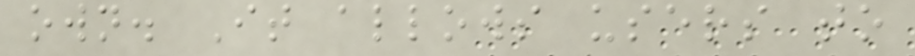own. It allows users to
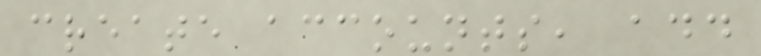create accounts, add
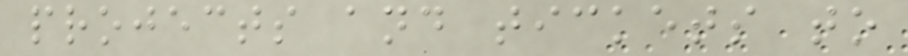projects and tickets to
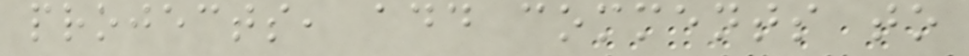projects, add comments to
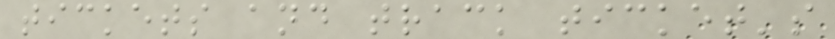tickets and track ticket's
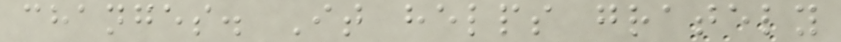changes. It helps grately
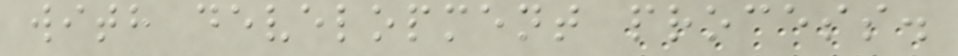with development process.
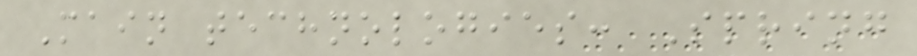Main technologies: Spring
